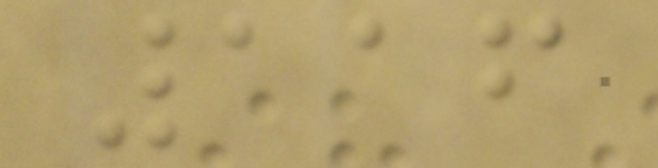116
